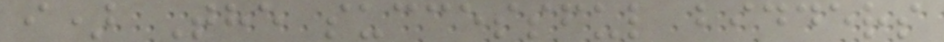i) The successful bidders
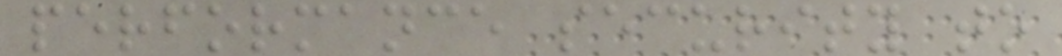performance security to
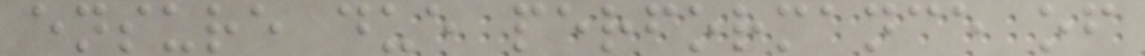ensure due performance of
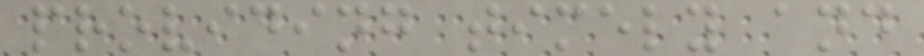providing timely and
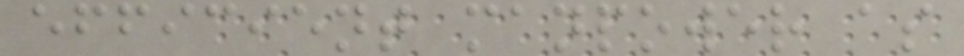efficient manpower as
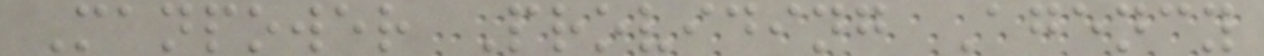Manpower Providing Agency
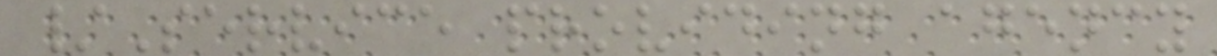/Service providing agency
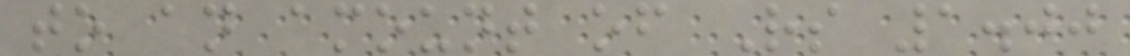to an amount of Rs 1.00
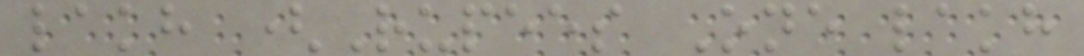lakh (Rupees One lakh
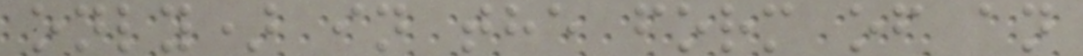only) in the form of an
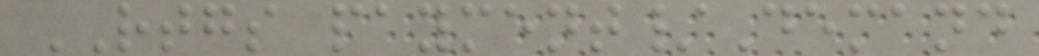RTGS payment/Demand
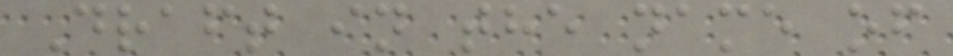Draft in the name of
